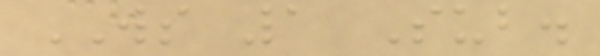WS 1 Sub.
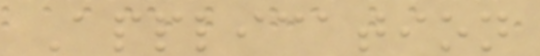Application
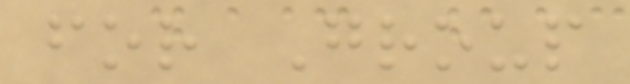for Group
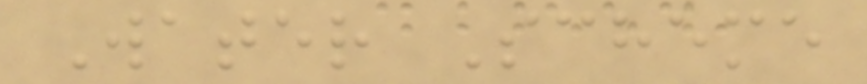Water Scheme
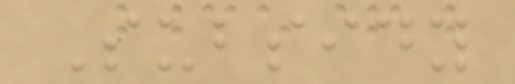Subsidy
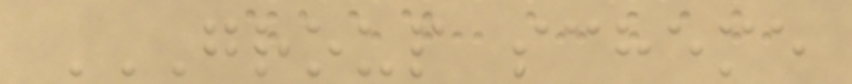GROUP SCHEME
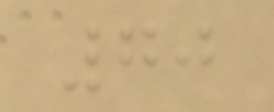70
